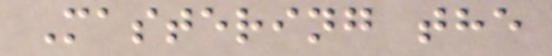Mastering the
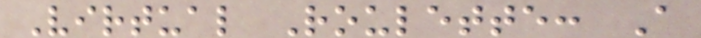Virtual Roulette: A
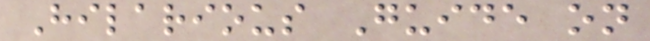Hilarious Guide on
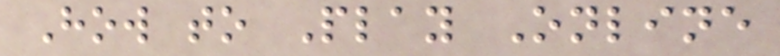How to Play Online
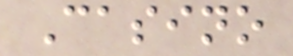Casino
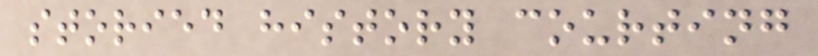storied history courting
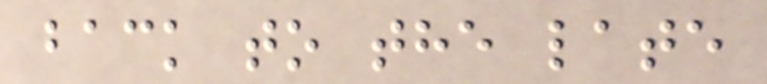back to the late
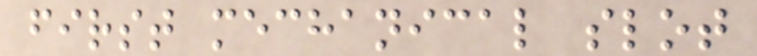first mechanical slot
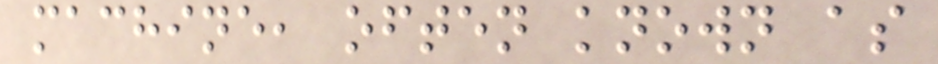machine, often known as
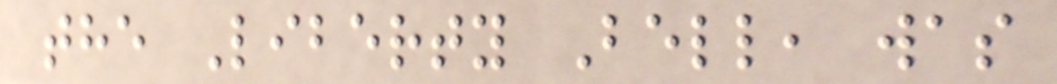the Liberty Bell, was
